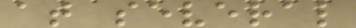at several
